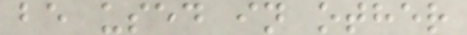be used in other
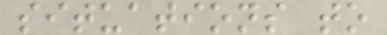situations to
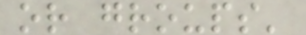or groups'
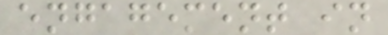engagement in
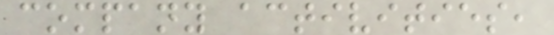company activities,
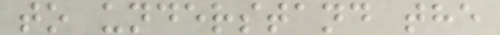to understand the
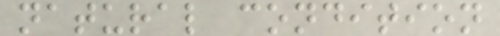natural condition
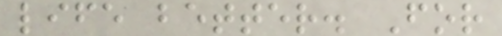life better. For
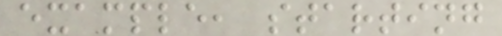example, starting
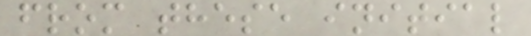from these initial
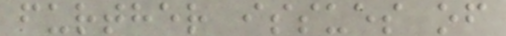further issues of
